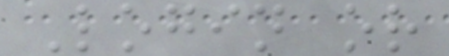Login or
